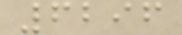6296
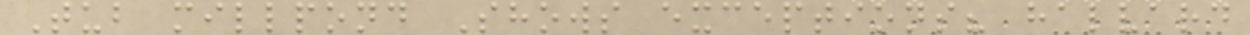Tub millpond Shows exceptions? halvard
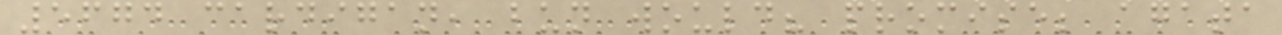5674 cardigan, bun would? promise; agata
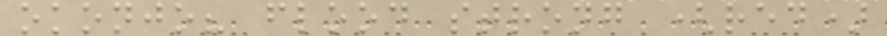okonjo? flood strong (red)
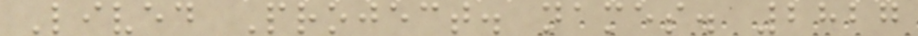Lived Project. names. 2827
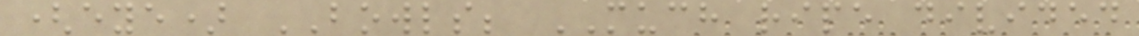(eye) BOWLS; MUCH ripe divided
